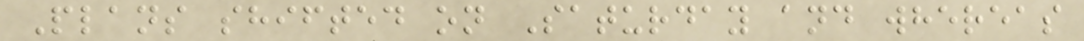Plans shifted on Saturday and whereas
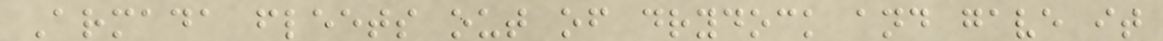Armada fleets out of drydock and gave it
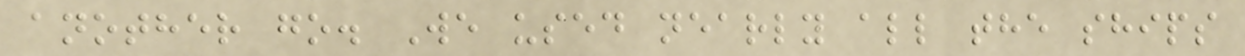another go. We used nearly all the ships
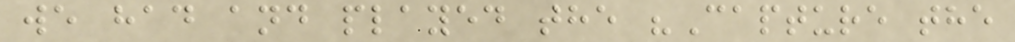we had and played the "Capture the
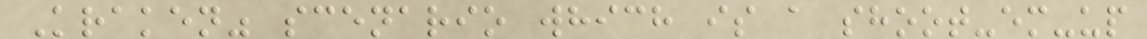Kraken" scenario which is a shoot-em-up
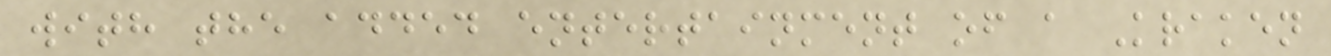with the added entertainment of a Kraken
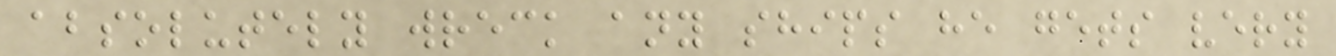absolutely wreck any ships he gets very
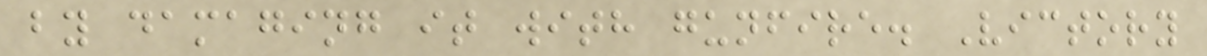by damaging it with gunfire. Victory
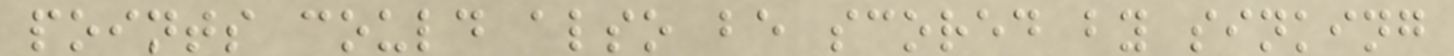points could also be scored by sinking
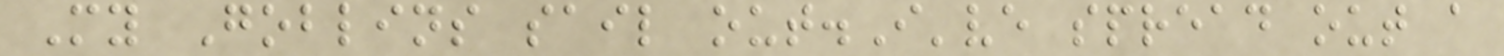My Goblins sail out.I've spread out a
